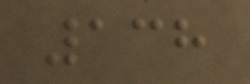138
